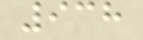938
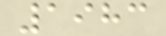1983
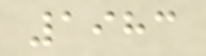1983
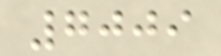7009
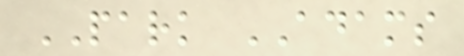PARK ADAMS
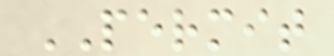PERMIT
